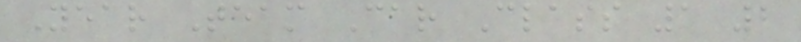Year Team Car Class 1 2
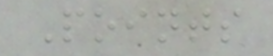Points
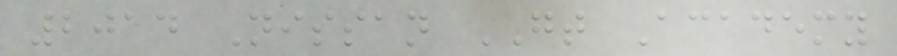2014 Nissan GT Academy
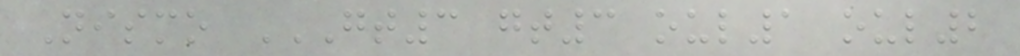Nismo GT3 GT3 OUL1 OUL2
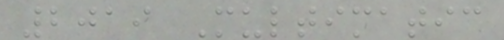2019 Multimatic
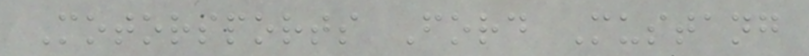Motorsports Ford Mustang
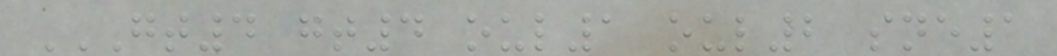GT4 GT4 OUL1 OUL2 SNE1
